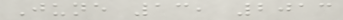June 13, 2013
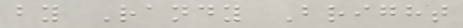by Randy Bright
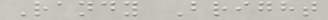Randy Bright
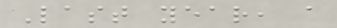Last year, a
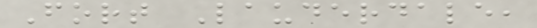Fort Lauderdale,
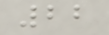22
